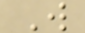W
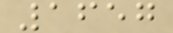1657
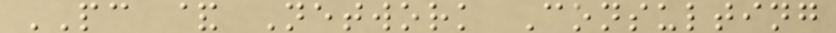PC & Network Consulting
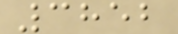3852
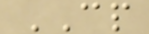CP
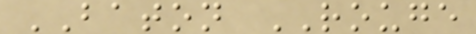BATON ROUGE
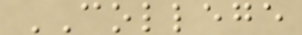COLLEGE
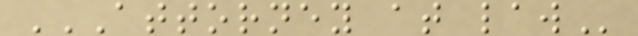ATTORNEY AT LAW
